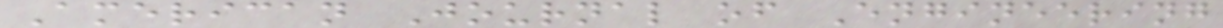American Journal of Engineering
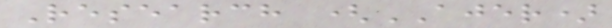Research (AJER)
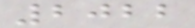2022
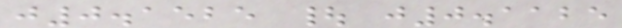j0.1525 | j0.1125
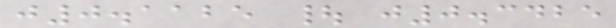j0.1125 | j0.3425
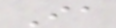Ia
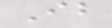Ib
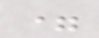=
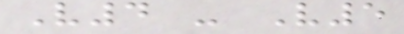V4 - V5
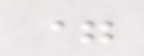=
